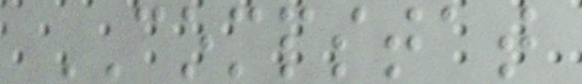COMPSTAT
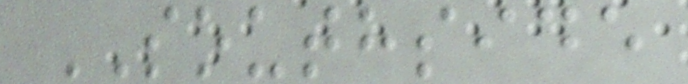SOUTHSIDE
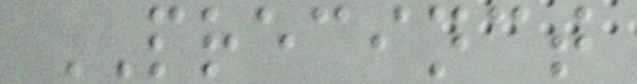PRECINCT
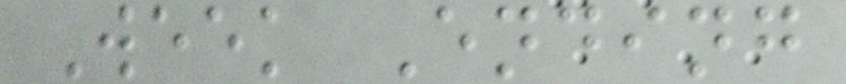Week Ending
